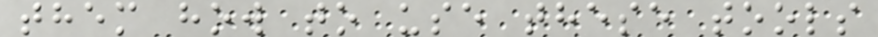them how to use these tools
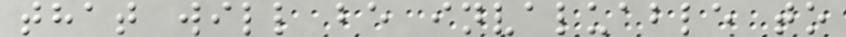that will be invaluable to
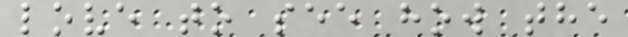love to see how the
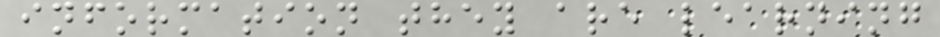information they are learning
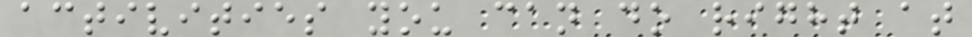activities you can do right at
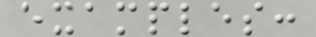examples:
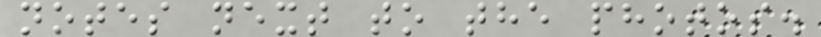notes next to the photos.
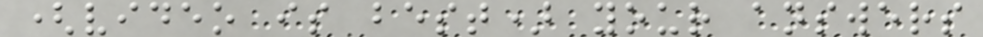(video is best) your answers
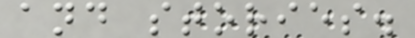and stories.
